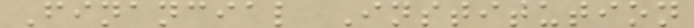Financial Institution
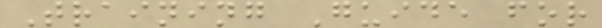Training Guide for
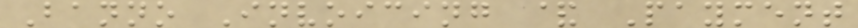Banno Invoicing & Payment
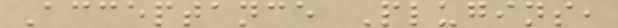Acceptance Plugins,
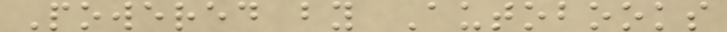Powered by Autobooks
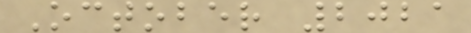October 2021
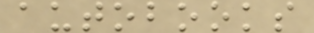autobooks
